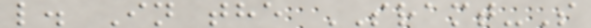l. In the SRAMT-S
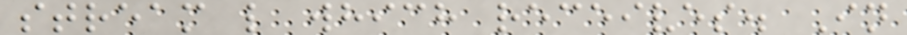stream l which receives. In
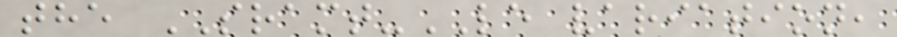the SRAMT-LE variation,
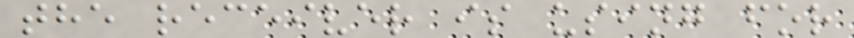the receiver is using for
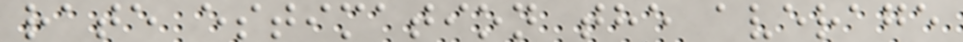rate estimation the average
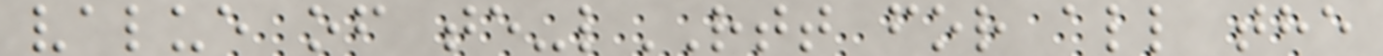value of te-lRTT for all the
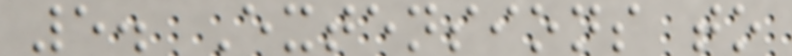5. Extensions to
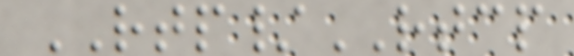RTP/RTCP
